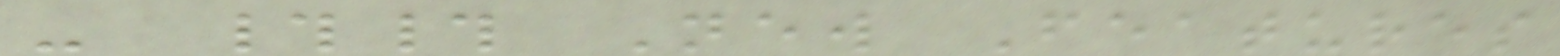- ## New Features
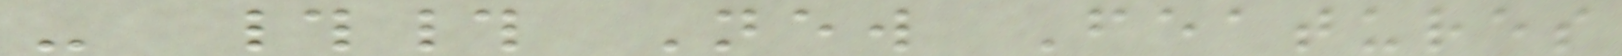- ## New Features
